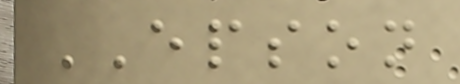EPSON
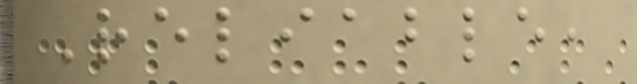Reliable,
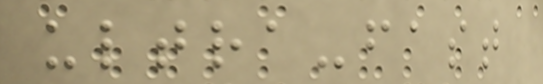ultra-fast
